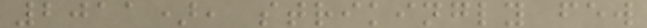2011), strikingly few
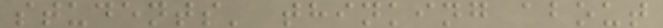students' thinking about
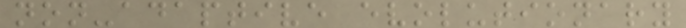non-adaptive evolutionary
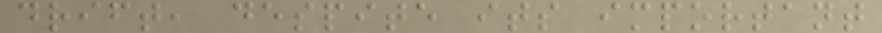drift, despite its important
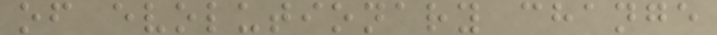of evolutionary change
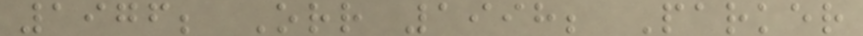1976; Orr 1998; Parker
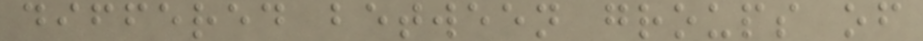differed between groups of
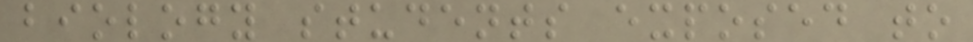biology students exposed to
